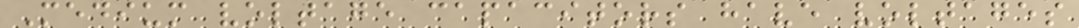Medium voltage capacitors have voltages
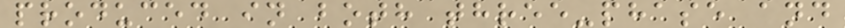produced in both three-phase and
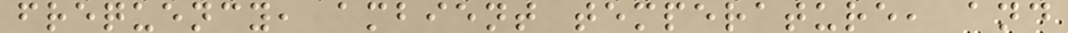frequency, ambient temperature, and
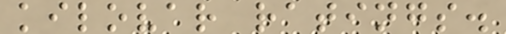kilovar ratings.
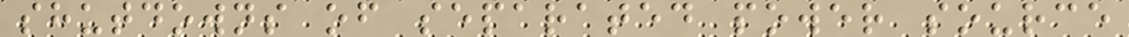shutdowns of separated power source
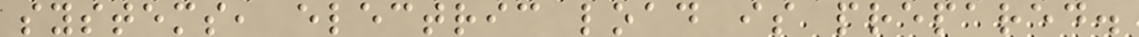systems, electric load is prepared.
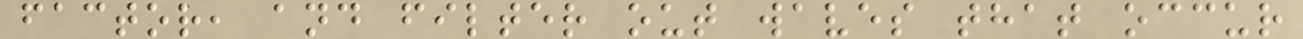factor, and filter out waves that occur
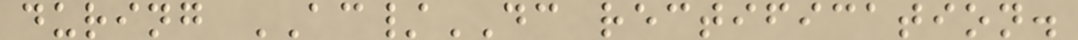during AC/DC rectification.
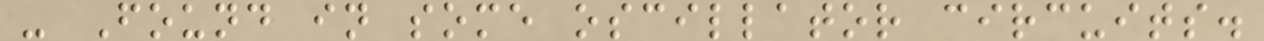- Found in some oscillator circuits.
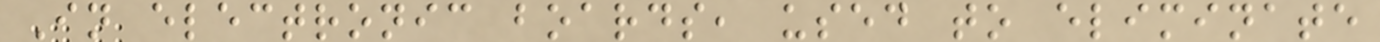In electronic boards, used to eliminate
